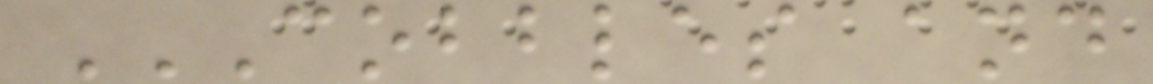COBBLES AND
